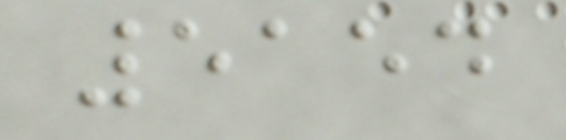5154
